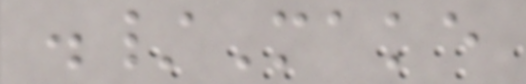./Make
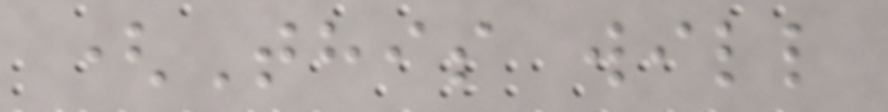(This will
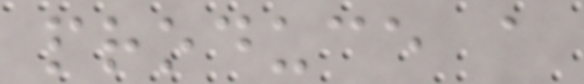produce a
